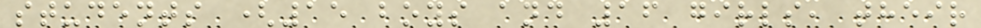students (15 boys and 16 girls, their
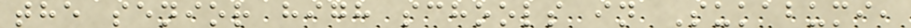the senior high schools in Sukabumi,
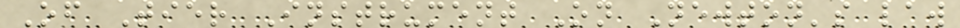Of Tier Instrument On Newton's law
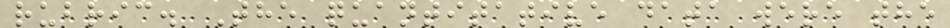rubric. The quantitative data were the
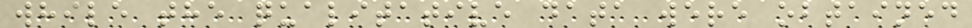while the qualitative data were obtained
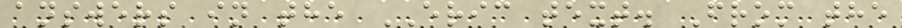answers in the ERIC text. From the
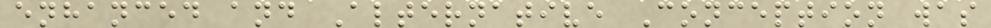enhanced and Alternative Conception was
